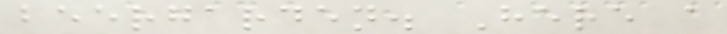beergarden. Here a
